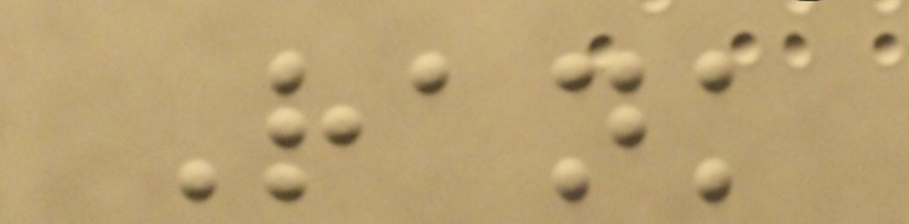Rank
